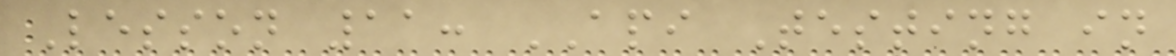Lesson 11: API Testing in
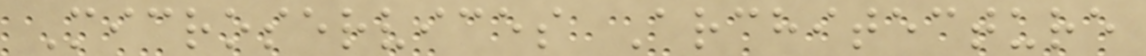Microservices Architecture
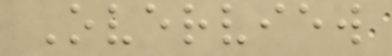Overview
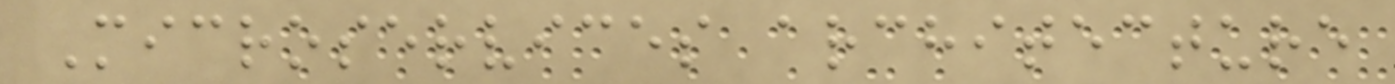Microservices architecture
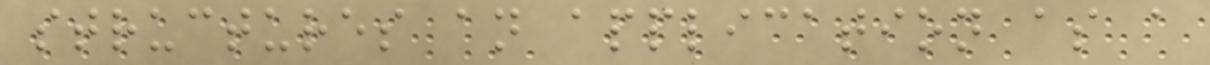structures an application as a
